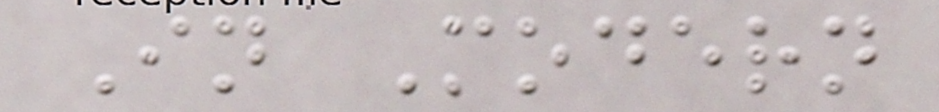In Modern
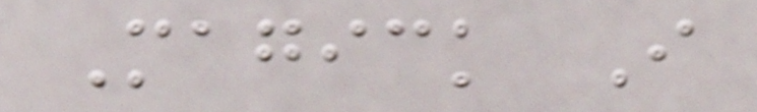Magick I
